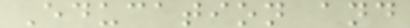Education and
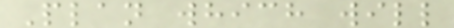Plan which will
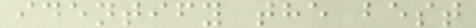identify the best
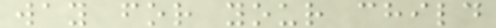way for your child
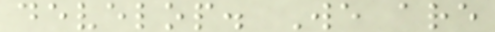develop. We are
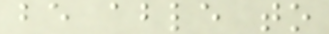be able to
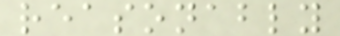reasonably
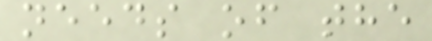needs of the
